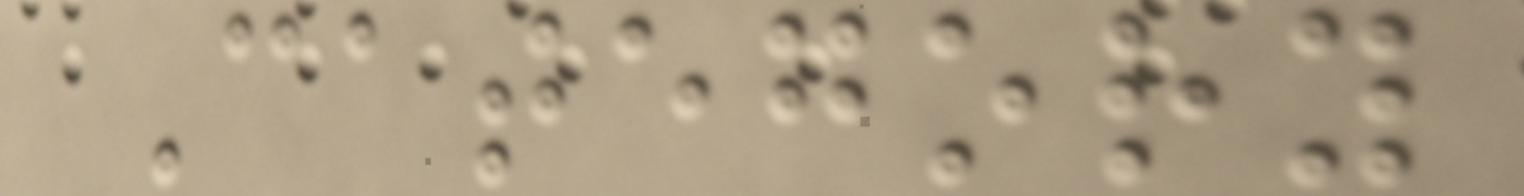Category
